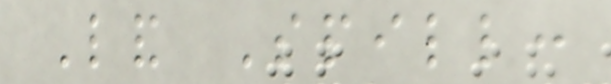Land Spill:
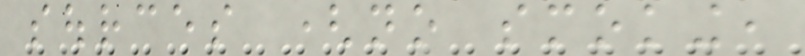sources (no smoking,
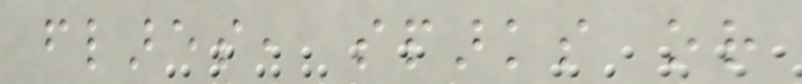flares, sparks or
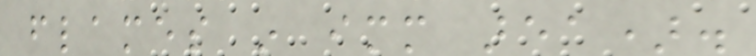flames in immediate area).
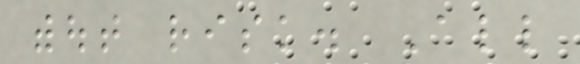without risk. All
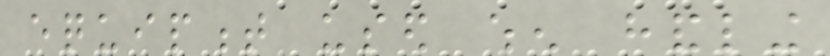equipment used when handling
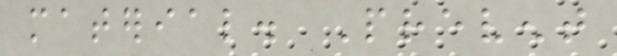material. Prevent
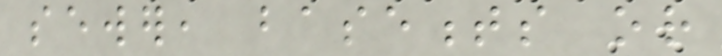sewer, basements or
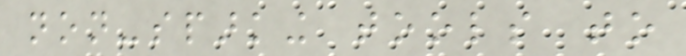non-sparking tools to
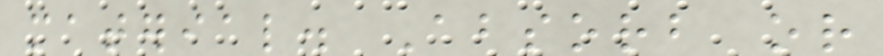material. Absorb or
